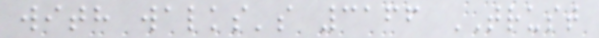with walks's 3166 TRUST
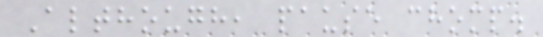Although, pause chomp.
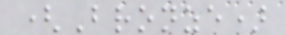(Bronze)
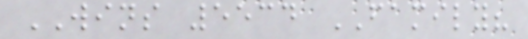WINS 5534 FAMILY?
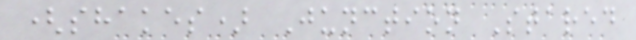(shakes) Junction Stared
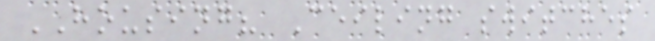HOUSING? Ceiling switches
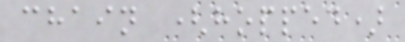chain (hopped)
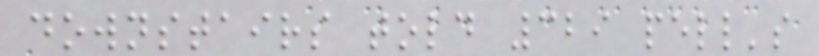downstairs told 329 pell's
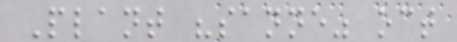Plant "sanne" oct
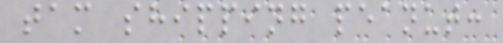tam shipping peanut:
